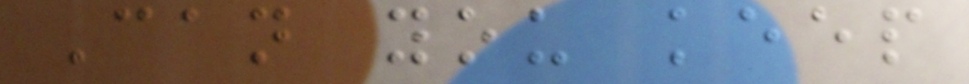Can you keep
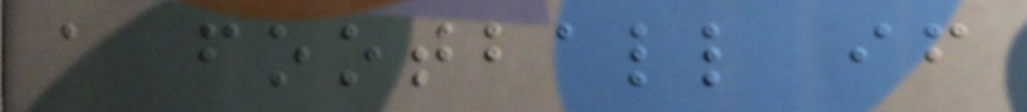a football if
